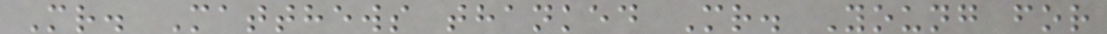Mr. Matthews thanked Mr. Young for
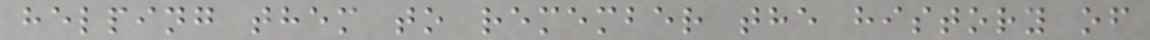helping them to remember the history of
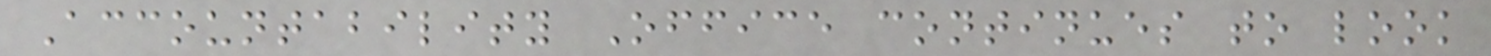Accountability Office continues to look
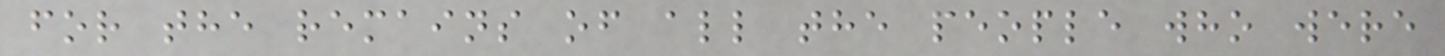for the remains of all the people who were
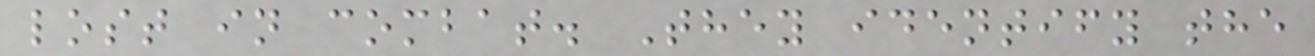lost in combat. They identify the
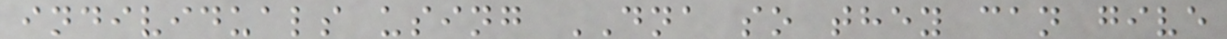individuals using DNA so they can give
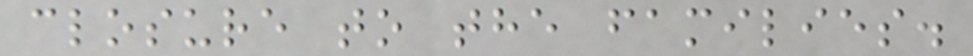closure to the families.
